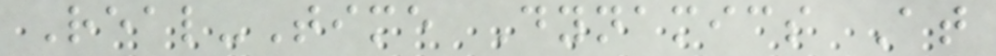Real-Time Dynamics At
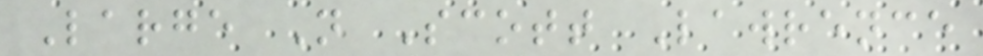Large N Scott Lawrence
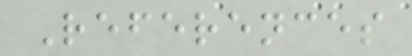References
